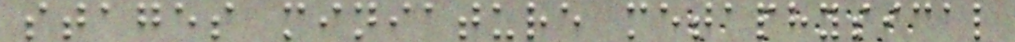stages miniature metaphysical
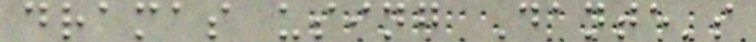dramas using Dante's
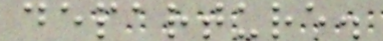departure.
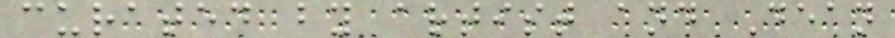curated by artist and Dean
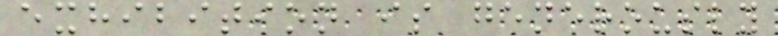exhibition is generously
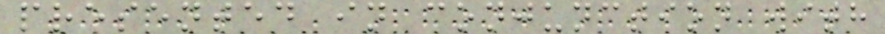presented in conjunction with
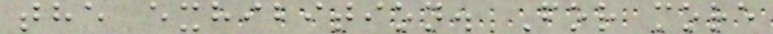the exhibition. For more
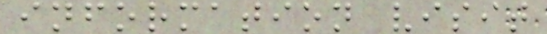information visit
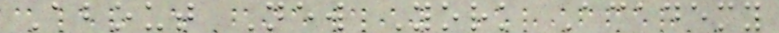About New York Academy
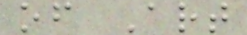of Art
